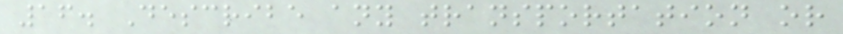16. Describe any transportation or
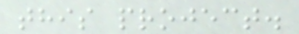this project.
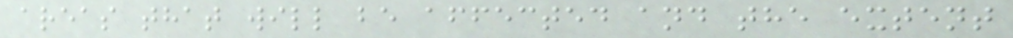areas that will be affected and the extent
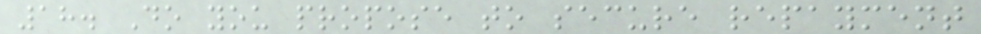18. Do you propose to secure repayment
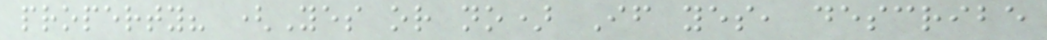property? (Yes or no) If yes, describe
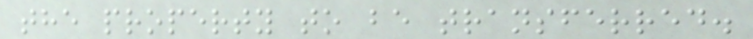the property to be transferred.
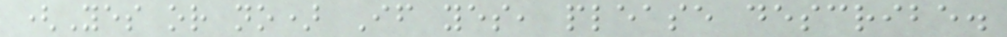(Yes or no) If yes, please describe.
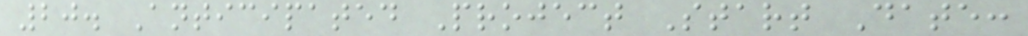20. Anticipated Project Start Date:
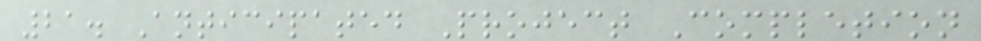21. Anticipated Project Completion
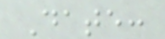Date:
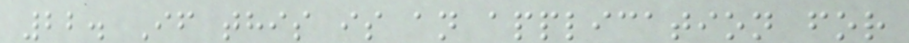22. If this is an application for
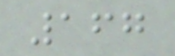167
